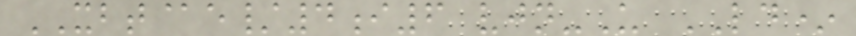XBT@e/4i6 vjn-U LD*
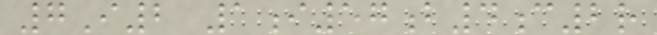7I2 1i57b4c2r
